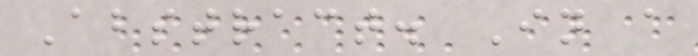Abstract. In a
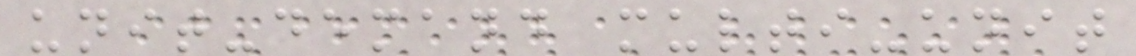unit-demand multi-unit
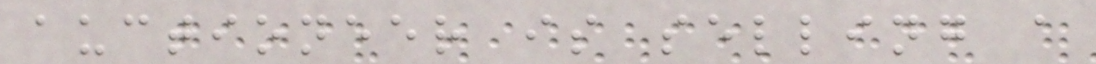auctioneer is selling a
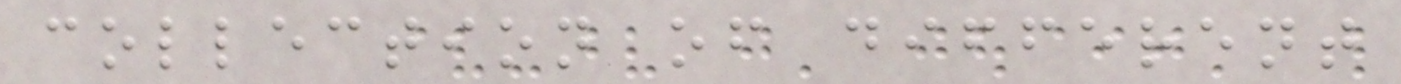collection of different
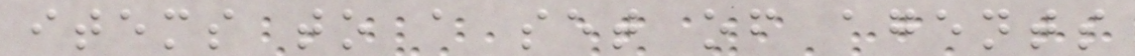items to a set of agents
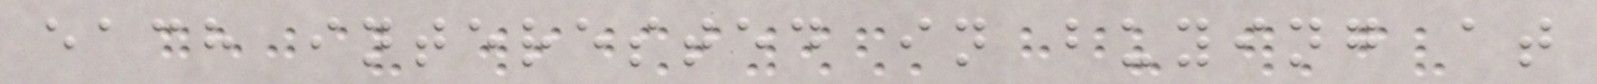each interested in buying at
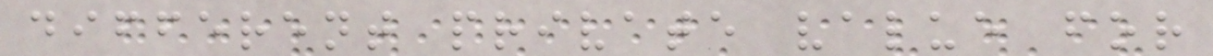different private value for
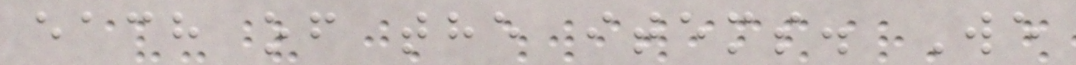each of the items. We
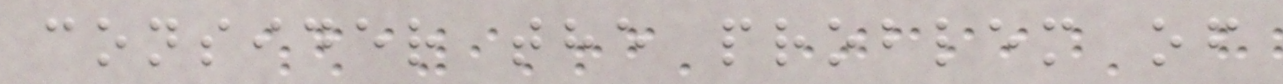consider the problem of
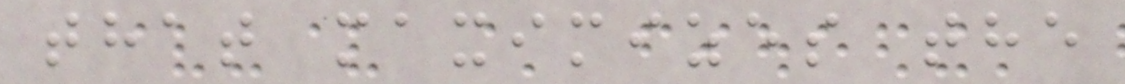that maximizes the
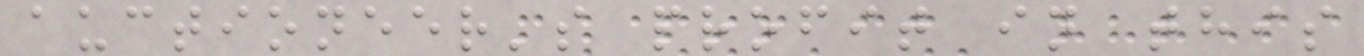auctioneer's profit in this
